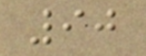90
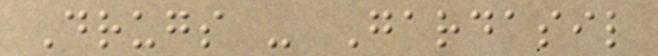Drugs - Gardasil
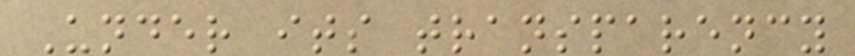Under its transparency
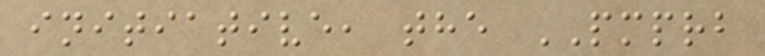initiative, the PMPRB
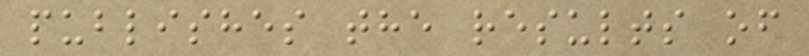publishes the results of
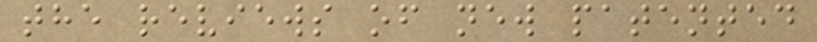the reviews of new patented
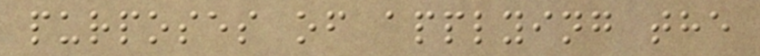purposes of applying the
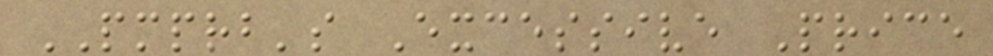PMPRB's Excessive Price
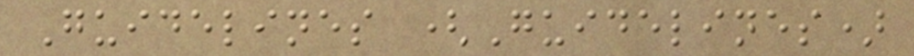Guidelines (Guidelines)
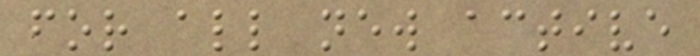for all new active
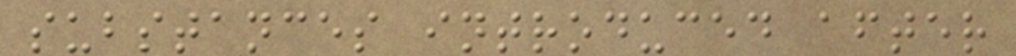substances introduced after
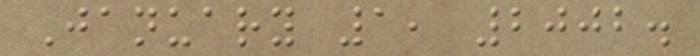January 1, 2002.
